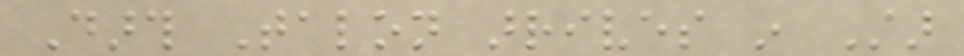Darth Talon arrives in Star
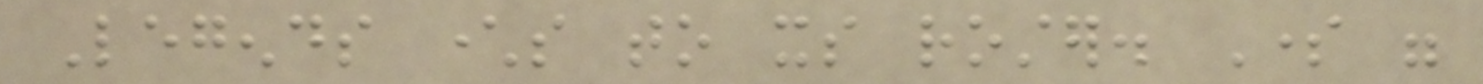Legends characters to its roster. Some were
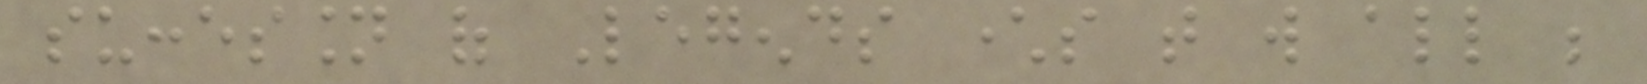succession of Legends characters that will all be
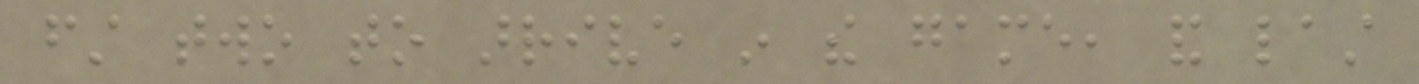first two to arrive in the game, and last
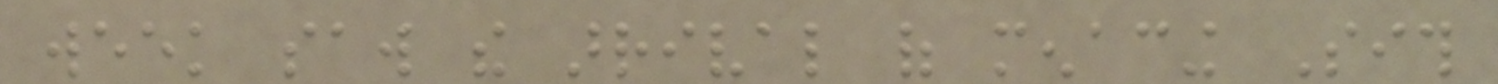week saw the arrival of menacing Sith
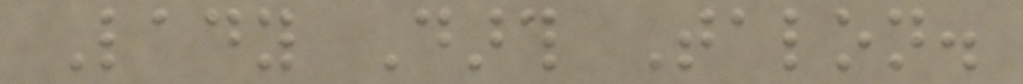Lady Darth Talon.
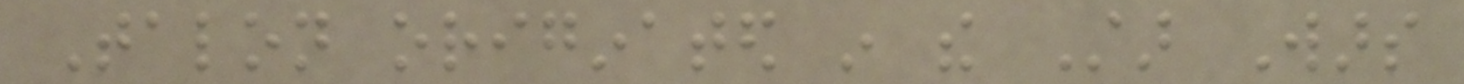Talon originated in the Star Wars
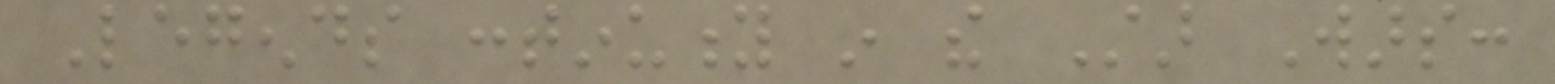Legends continuity in the Star Wars:
